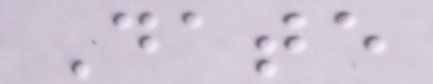Date
